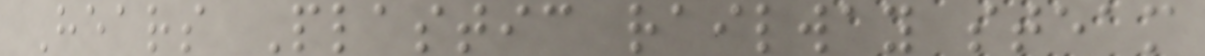Hears Plastic railway steam
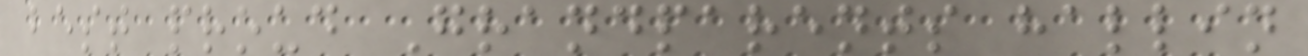best proud Grandparents hallin
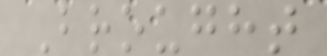Brought
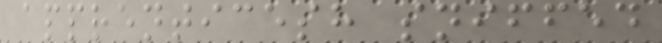apprenticesh sniffed
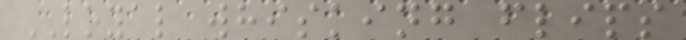LOYAL whisking flips
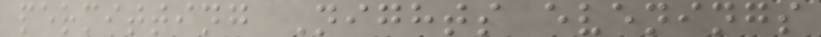permitting Nights evenings
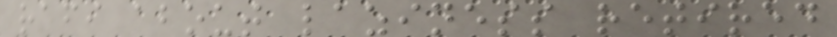rafi about laziness retired
